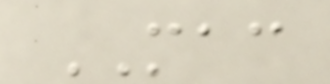MAC
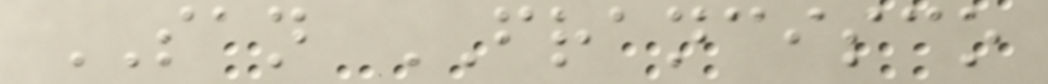SAN FRANCISCO
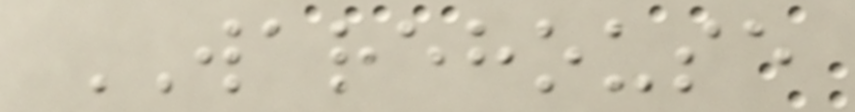WAREHOUSE
